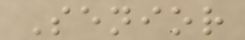Senior
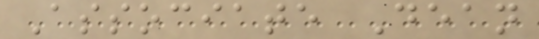Associate Dean
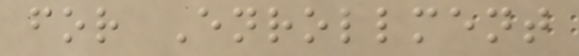for Enrollment
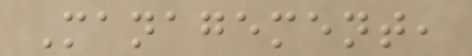Management,
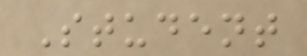Student
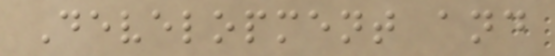Development and
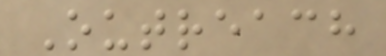Outreach
